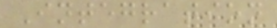Integration
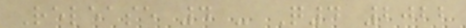Release 4 - Q4 2022
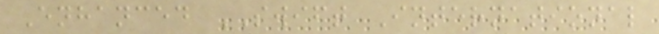Enhanced SWIFT International
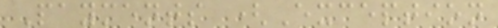Payments (Exception
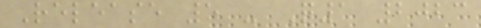Release 5 - Q1 2023
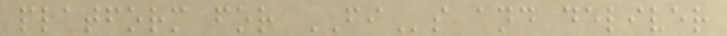platform for FIs and deliver
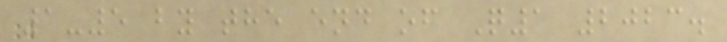1-5 by the end of Q1 2023.
